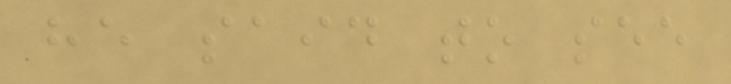he said to see
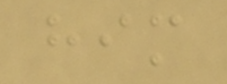him
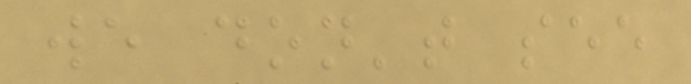we don't see
